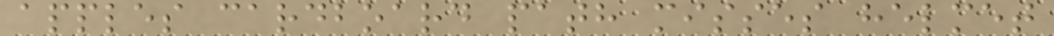apples cardboard path misses helmet
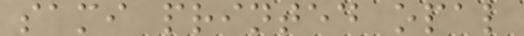sami printed opal
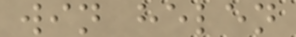win helen
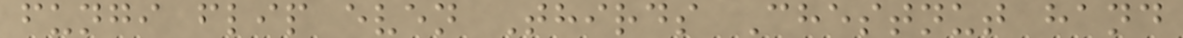fungi flip even Thirds Chestnut hand
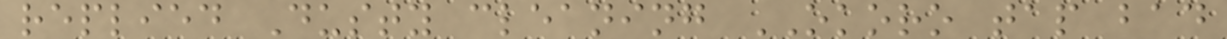replied Dusty cleaning OKORO tap bad
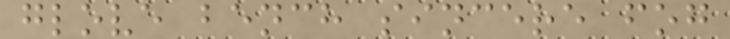glove bench sincere fog
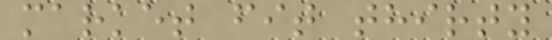market fit thirty
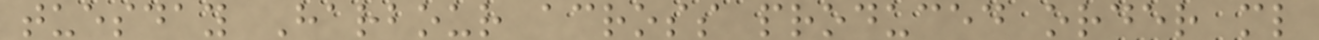tuesday Harbour across produced order ml
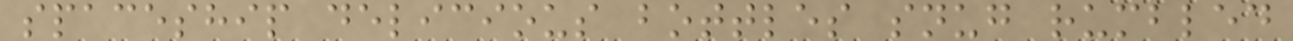spaceship delicious bottles snug rumbled
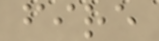fire
